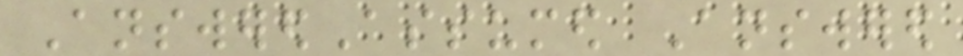AnsweredAssumed Answered
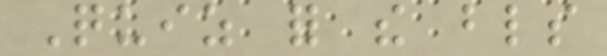Quiz for the blinds
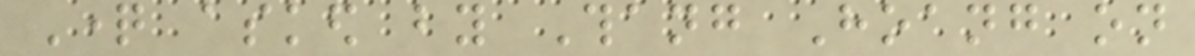Question asked by Thang Hoang on
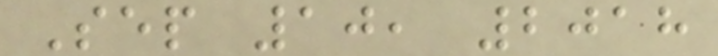Sep 10, 2018
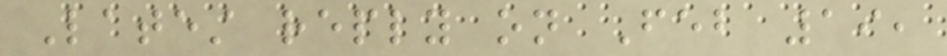Latest reply on Feb 19,
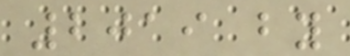2019 by
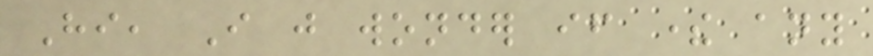Hi, I just wonder if there any
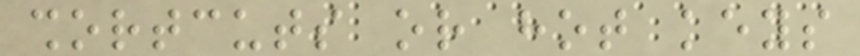shortcuts or hot keys
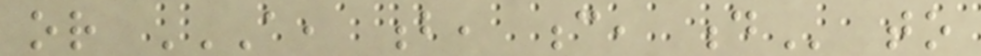or A, B, C, D to
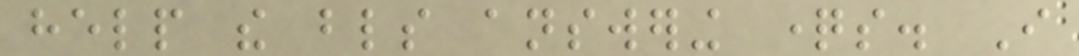help the blinds answering questions. I
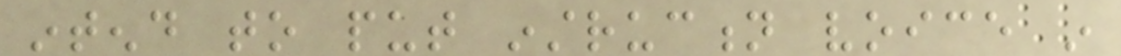intend to put instruction voice in
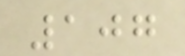107
